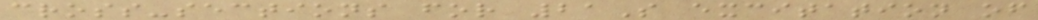cross-sections for 21S excitation of
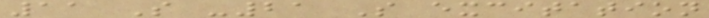11 S -21 S excitation
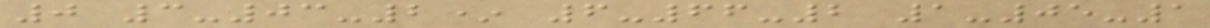0 3-03-2* 6-66-2 1-05-1
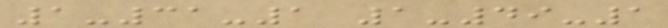1-31-1 1-49-1
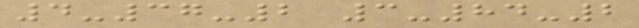4-37-2 3-84-2
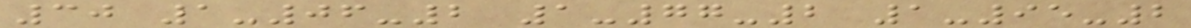30 1-06-2 1-77-2 1-95-2
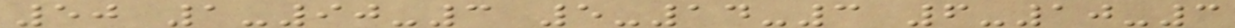50 1-90-3 5-14-3 6-10-3
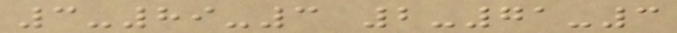3-89-3 2-71-3
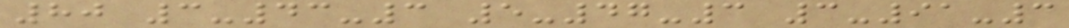80 3-43-3 5-47-3 3-91-3
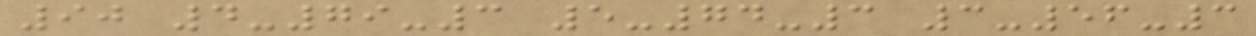90 4-79-3 5-74-3 3-56-3
